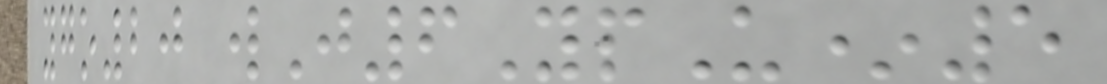ygo20 wJ6YpU*5
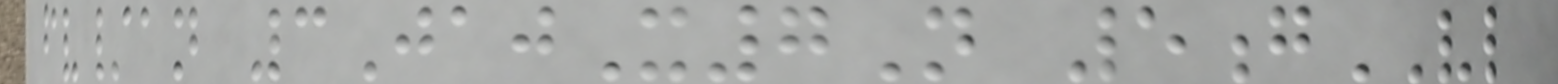fv/an 3JajX7N 5gVL
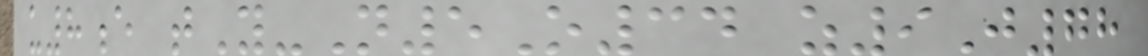u8e tY-N5O34 z9J78
